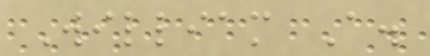William A.
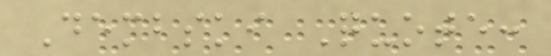Dembski Quote:
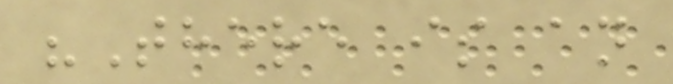"There is an
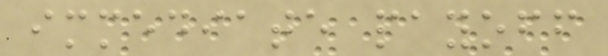immediate payoff
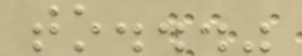to..."
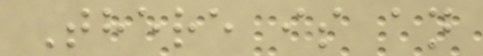There is an
